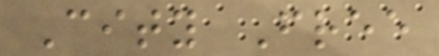City Free
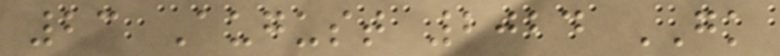23 August 2024 GK
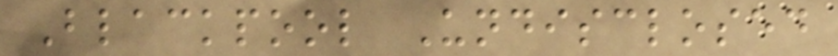Blackpool Undisclosed
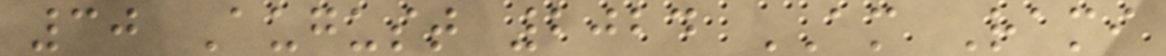30 August 2024 AM Rami
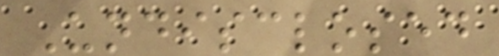Undisclosed
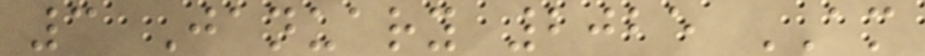3 January 2025 AM
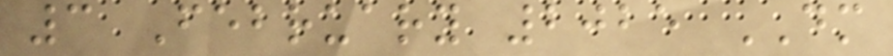3 February 2025 DM
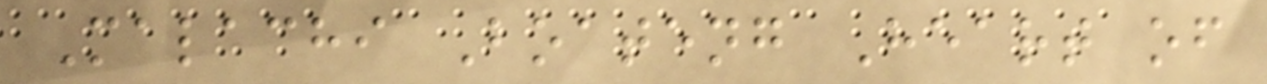Malachi Boateng Heart of
